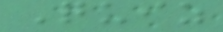Quiz
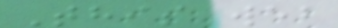This web
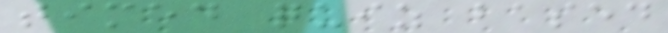timed quiz based
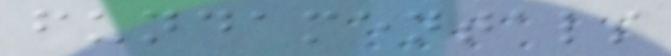fundamentals
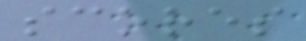scores
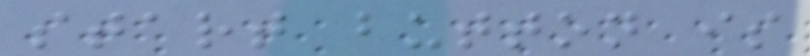start button is
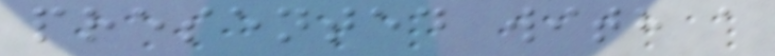presented with a
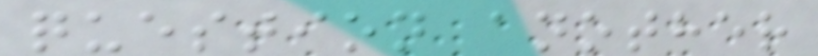question another
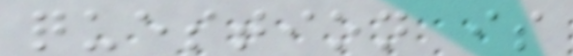question is
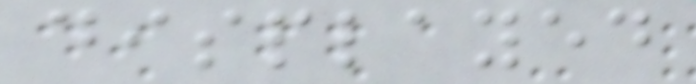displayed
